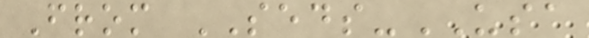From SEDS-USA
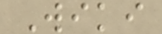Wiki
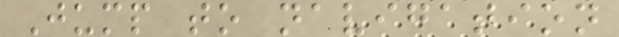Jump to navigation
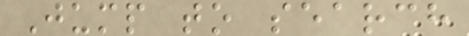Jump to search
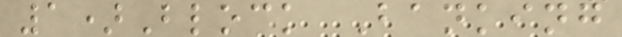1)Block Banking
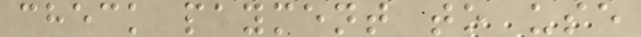check payment to use
